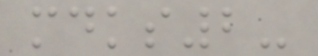mdks2-
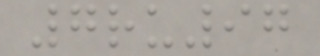7ru97
